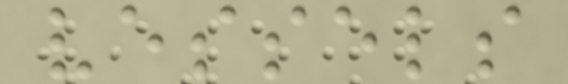vessels
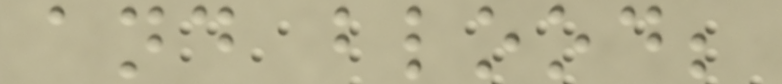and blood;
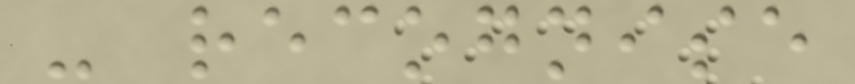- recognise
